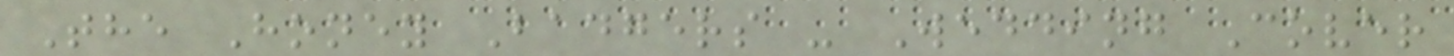The Honey Badgers - Wedding Cover
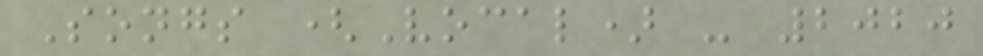Songs (Vocal) - 2020
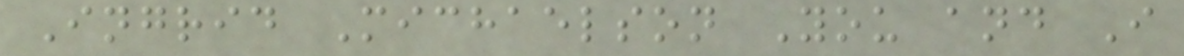Ingrid Michaelson You and I
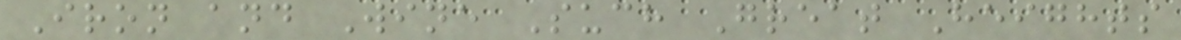Iron and Wine Such Great Heights
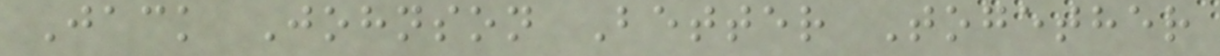Jack Johnson Better Together
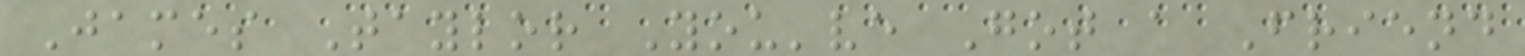James Taylor You've Got a Friend
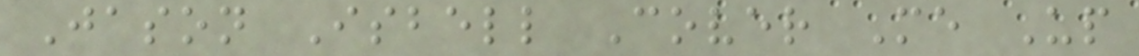Jason Isbell Cover Me Up
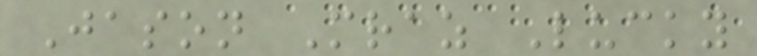Jason Mraz Lucky
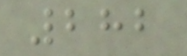282
